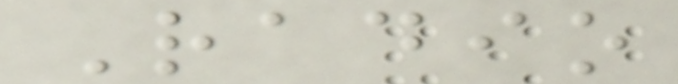Radio
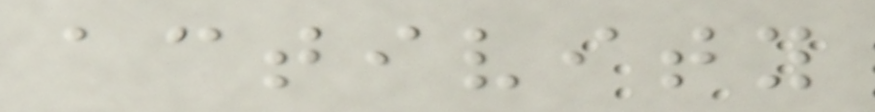activity
